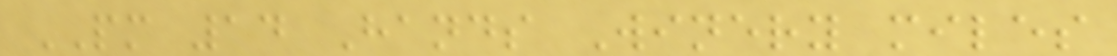PM 14 Hands Winery miles
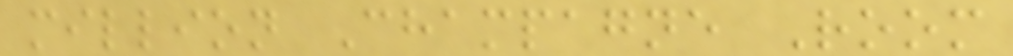million Champagne Room
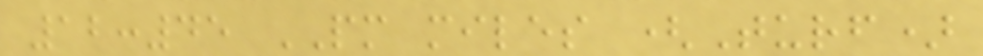12:45 PM miles (Turf)
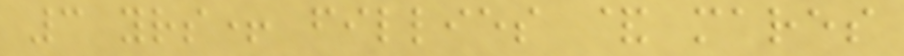3 yrs+ fillies & mares
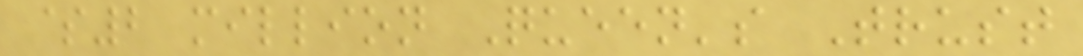$2 million Queen's Trust
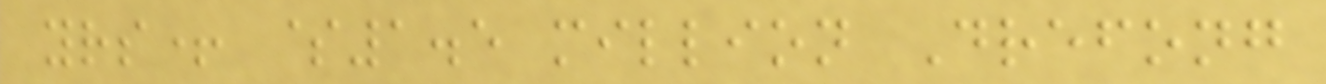yrs+ $1.5 million Drefong
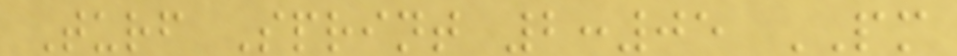Turf Sprint 2:05 PM
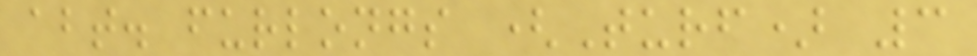abt. furlongs (Turf) 3
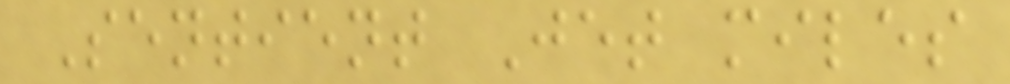Sentient Jet miles
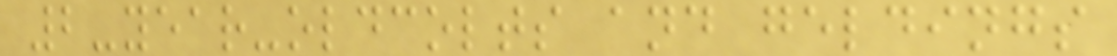2-year-oldcolts and geldings
